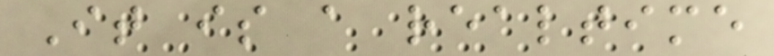It is a realtime
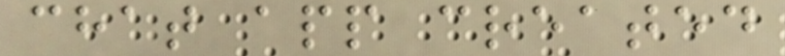chat app created
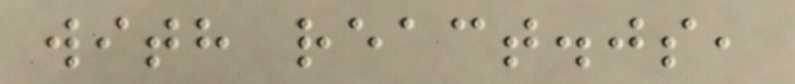with react.js,
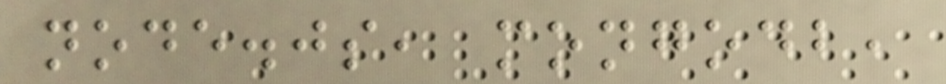node.js, mongodb,
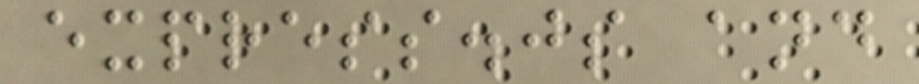express.js and
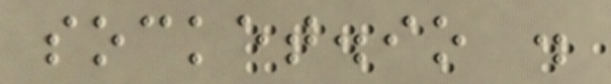socket.io .
